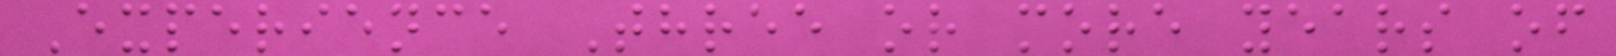Experience Three or more years of
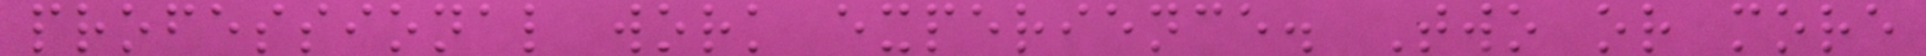professional work experience. Two or more
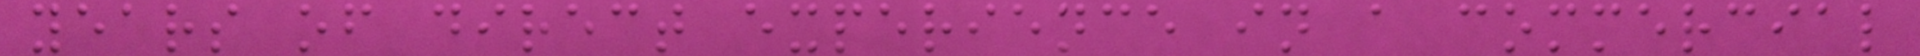years of direct experience in a commercial
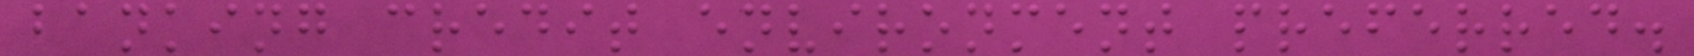banking credit environment preferred.
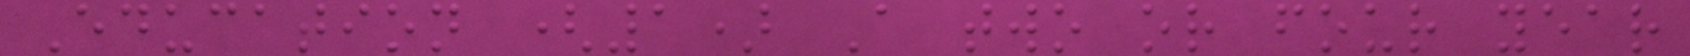Education (1) A two or four year
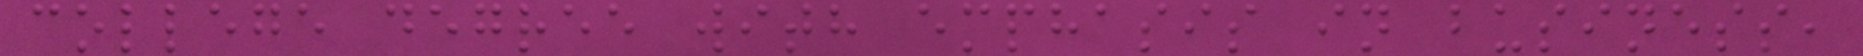college degree with emphasis in business,
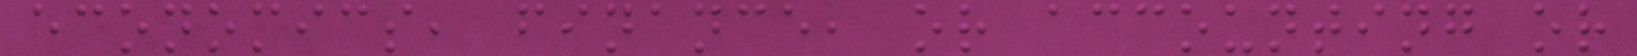economics, finance, or accounting or
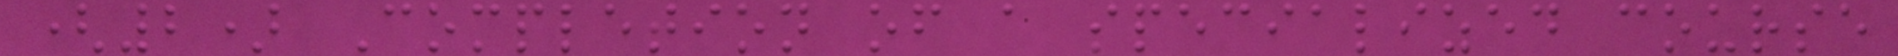(2) Completion of a specialized course
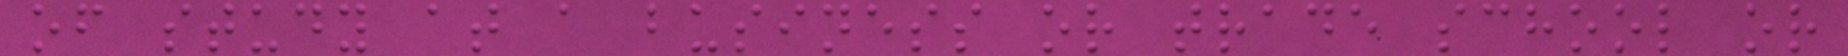of study at a business or trade school or
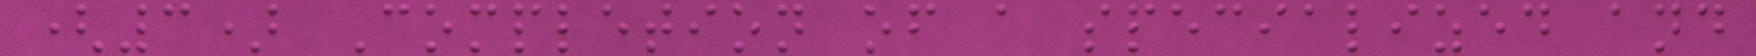(3) Completion of a specialized and
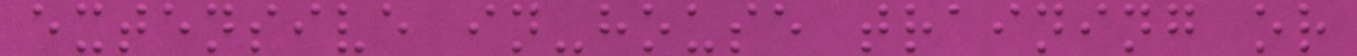extensive in-house training or
